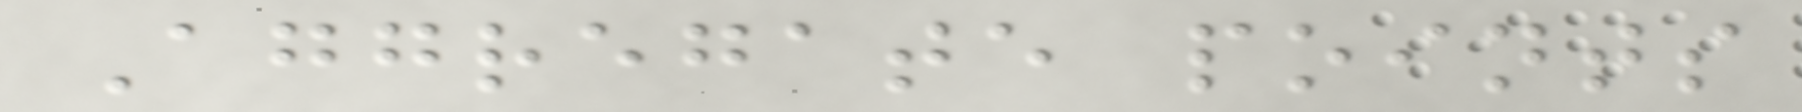Aggregate points
